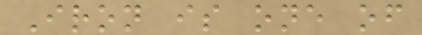Iron is one of
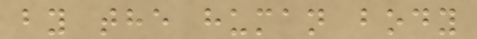by the human body
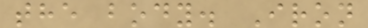the body. Iron
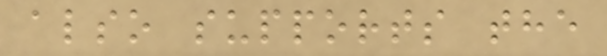also supports the
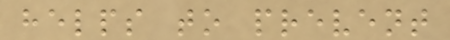helps to prevent
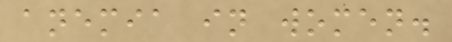anemia in women.
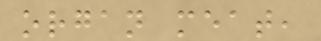organ meat,
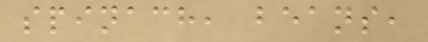spinach, beans,
